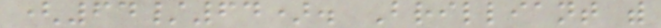(64/64). Brilliant with
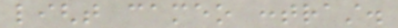light cameo contrast.
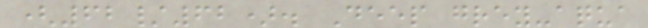(62/62). Deep grey-aqua
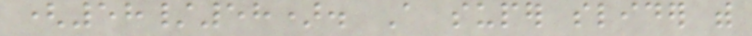(58/58). A super slider with
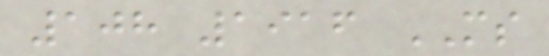108 1916 MS
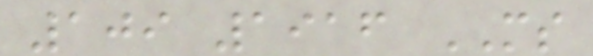109 1916 MS
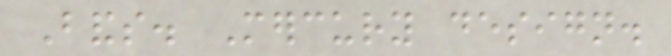Bands. Mercury design.
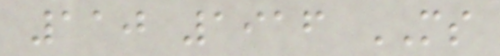110 1916 MS
